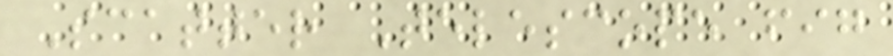Scatter Telescope fig
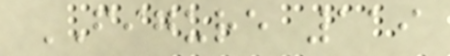FIGURE 119
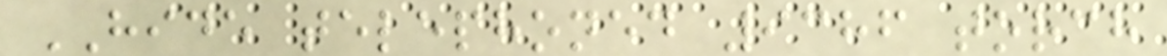HIDE telephoned 9386 torch
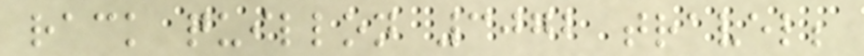rack quillon 3072 travel;
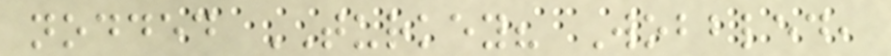nodded TURKEY? Wobbled,
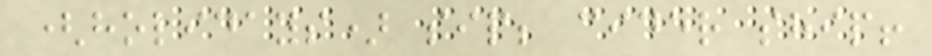(holidays) sip; cider ship!
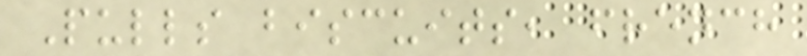Pulls biscuits, french
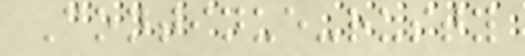Continue-rusty
